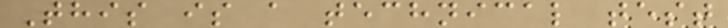This is a technical test
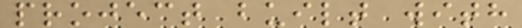project built with
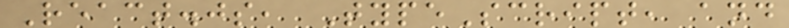React.js, TypeScript, and
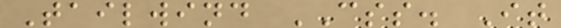Tailwind CSS. It
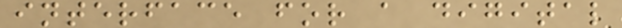interface for a digital
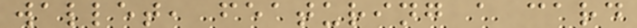wallet, featuring a card
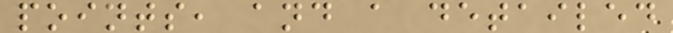points, and a detailed
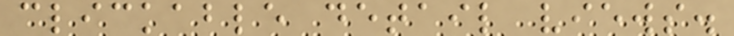clickable detail views.
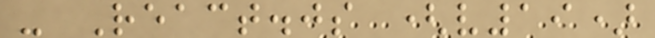- React.js (v19)
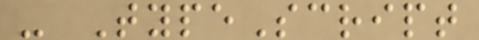- TypeScript
